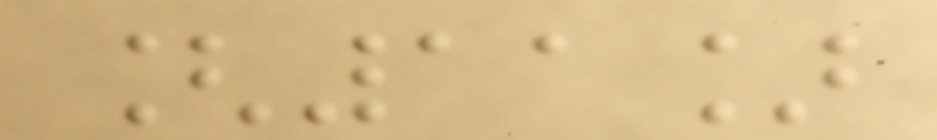[11]
